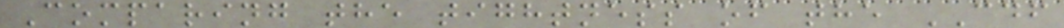Comparing the tightness of the CDF
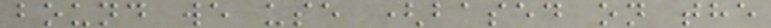bound we use (based on the
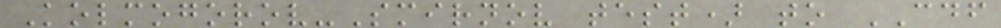Kolmogorov-Smirnov test) to CDF
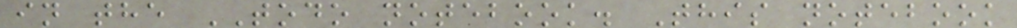in the TODO notebook. This notebook
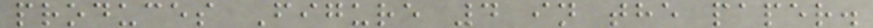produces Figure 4 in the paper.
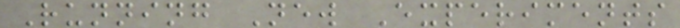Running New Experiments
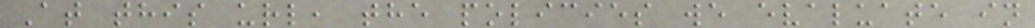At this url, the policies we evaluate in
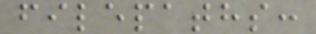filepaths:
